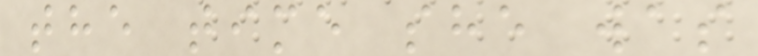the time she was
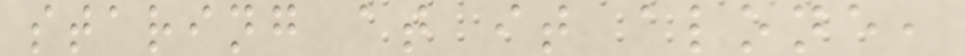staring at it alone,
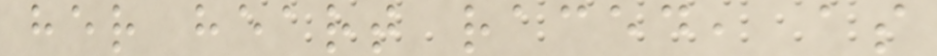her heart raced, as
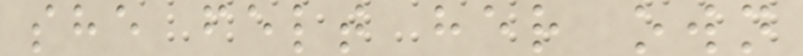she felt her own
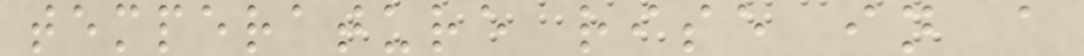temperature rise in a
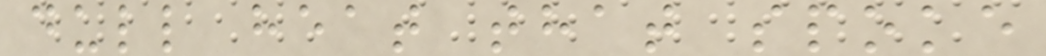dull heat that spoke
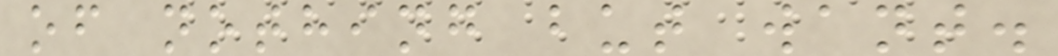of nothing but want.
